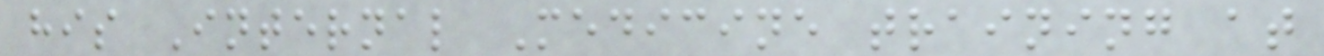his Internal Medicine training at
